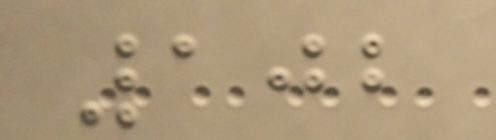102
